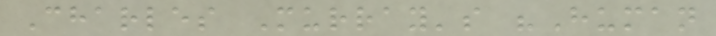Charles Murray's "Human
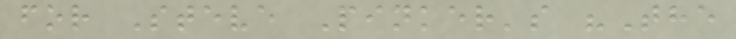for Steve Pinker's "The
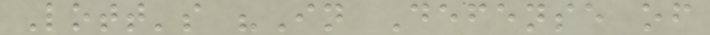Lott's "In Defense of
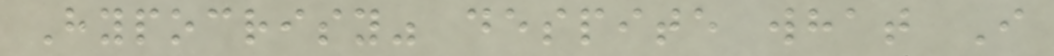Hypocrisy" despite what I
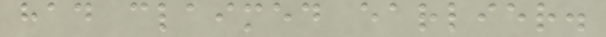had claimed earlier.
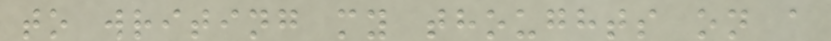to writing my thoughts on a
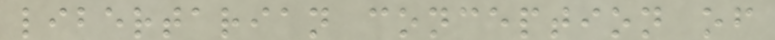libertarian conception of
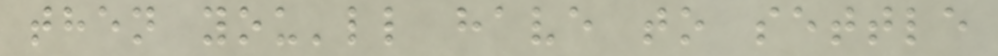then you'll have to settle
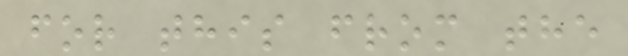for this from the
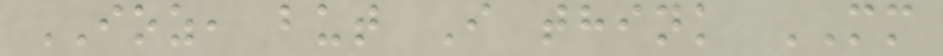IOZ, but I think MM
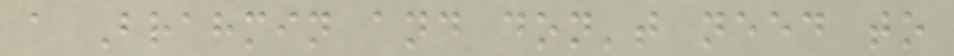a Brahmin and don't need to
